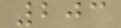203
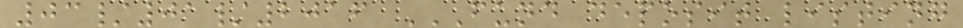03/01/2016 FUND DEPOSIT LISTING
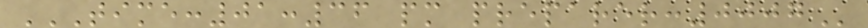TIME:01:36 PM PREPARER:0007
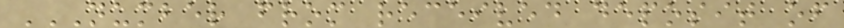NUMBER FROM RECEIVED DEPOSIT OF
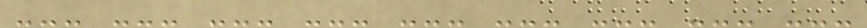--- --- --- --- --- --- --- --- ---
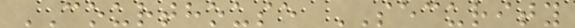COURTHOUSE SECURITY
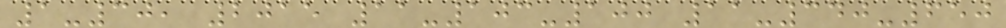1-30, 2015 11-103-100 11-340-650
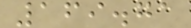169.71
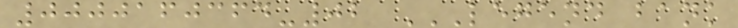0000160364-02 LEGEND BANK
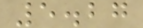5.27
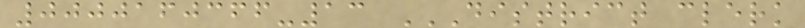0000160366-13 DISTRICT CLERK
